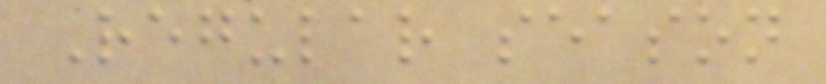Regular season
